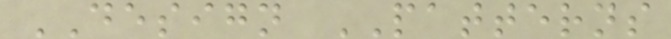DESIGN PATTERNS
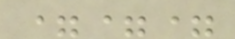===
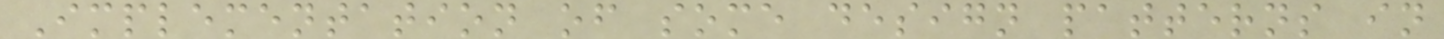Implementation of some design patterns in
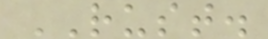RUST.
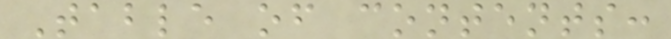Table of contents:
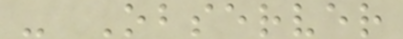- Observer
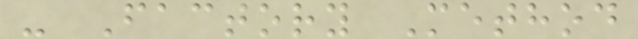- Factory Method
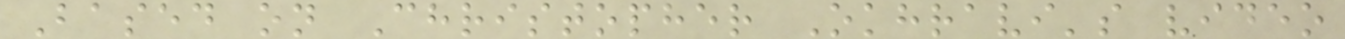Based on Christopher Okhravi's video
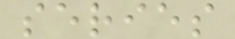series
